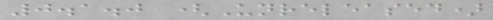0.1.0 (Unreleased)
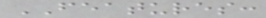FEATURES:
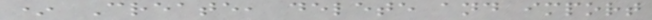* Create, delete and import
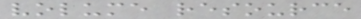volume resource
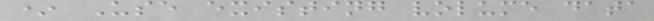* Use existing volume data
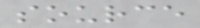source
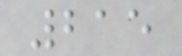215
